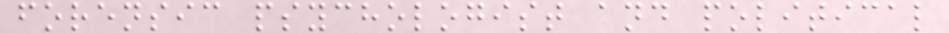forensic psychologist and political
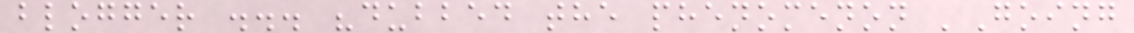blogger ... "dubbed the phenomenon 'Going
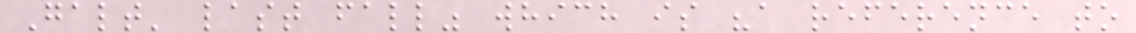Galt' last fall" which is "a reference to
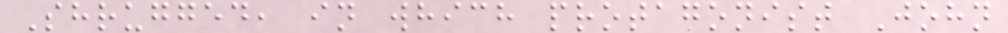Shrugged, in which protagonist John
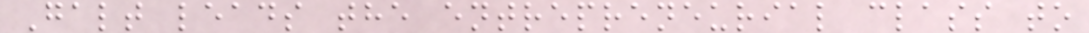Galt leads the entrepreneurial class to
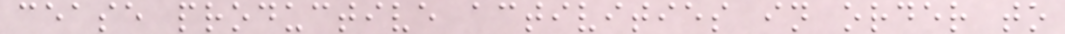cease productive activities in order to
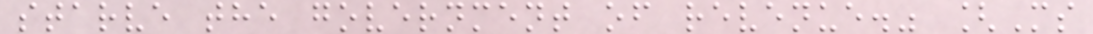starve the government of revenue." [Ms
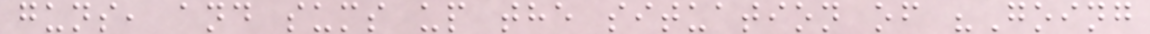guns, and sums up the situation of "Going
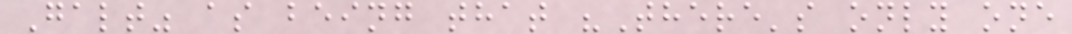Galt" as being that "There's only one
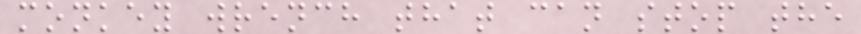monkey wrench that can stop the
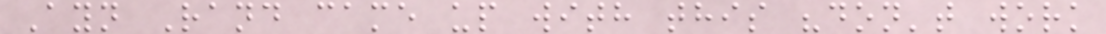Ayn Rand came up with this "don't work
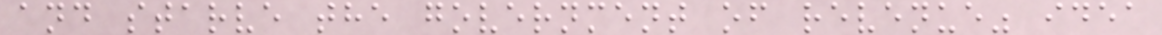and starve the government of revenue" idea
